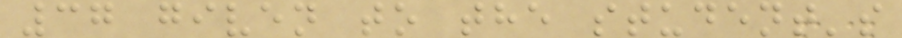37 given to the student's
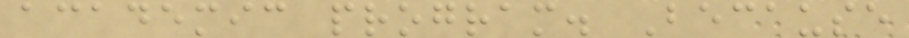academic program. Because
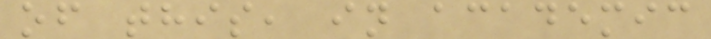of this, in academic
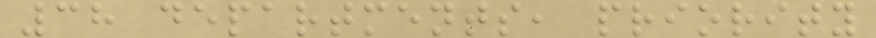38 departments, priority
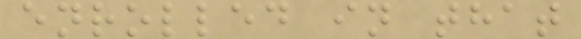enrolled in that
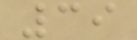39
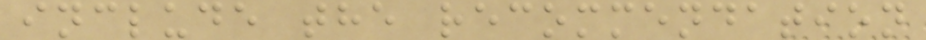include the recommendation
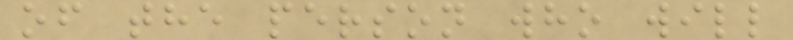of the person who will
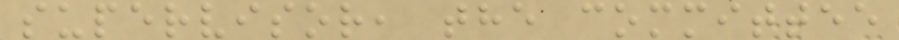supervisor, the committee
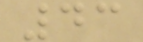43
